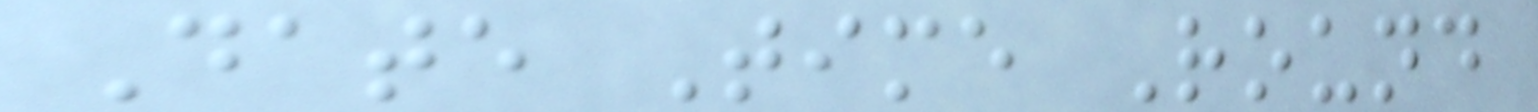Date Time Round
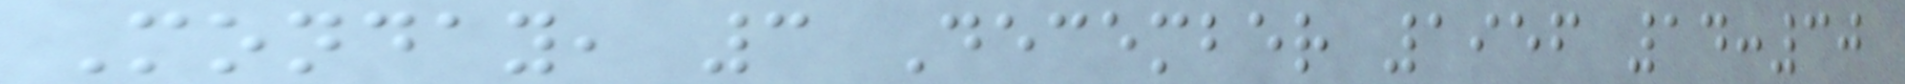Monday, 3 December 1956 14:30
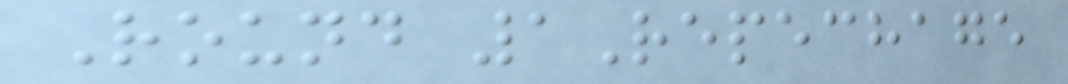Round 1Repechage
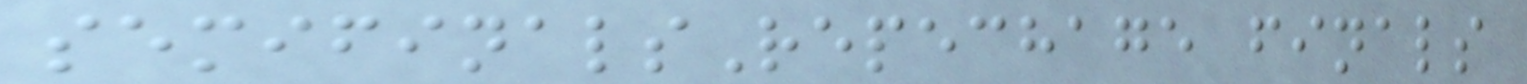semifinalsRepechage finals
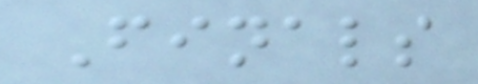Finals
